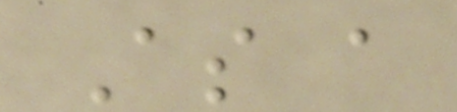As a
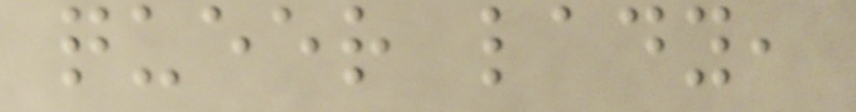queer lady,
